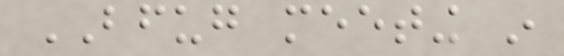BFUG meeting in
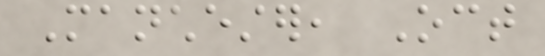Manchester, Oct
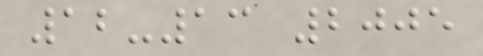12-13 2005
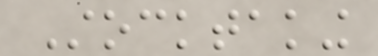Stocktaking
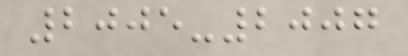2005-2007
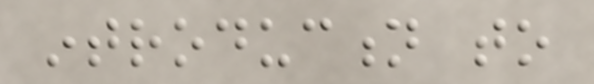introduction to
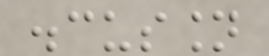discussion
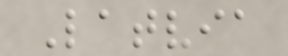Latvia
